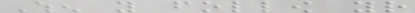When you follow your
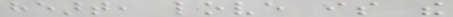heart, love is the
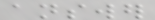answer
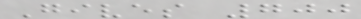Gives 700
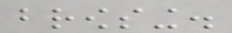browsing.
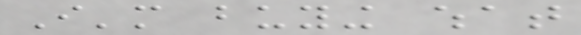I'm buying what
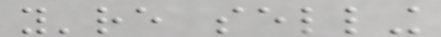you're selling
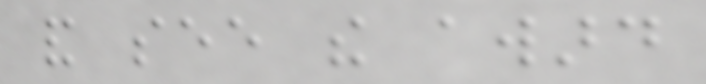and see the award
